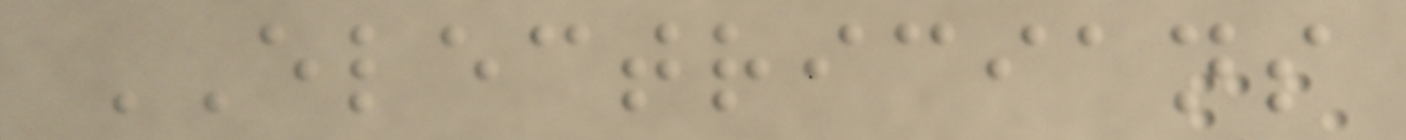ELECTRICIANS
